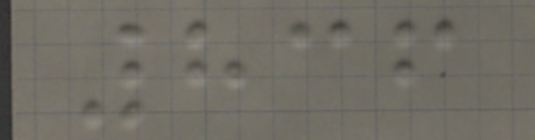836
